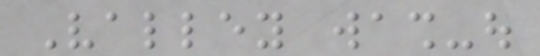Valley wash-out
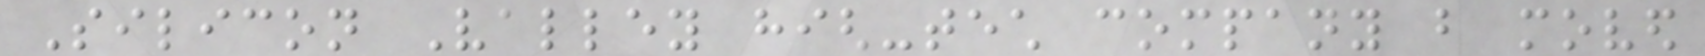Silicon Valley high-tech company but moved
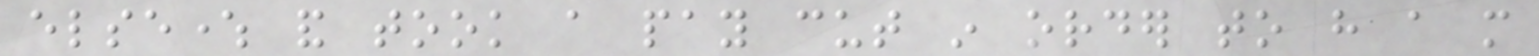elsewhere and took a pay cut in order to have a more
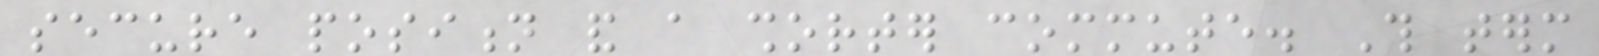secure position and a shorter commute. This term
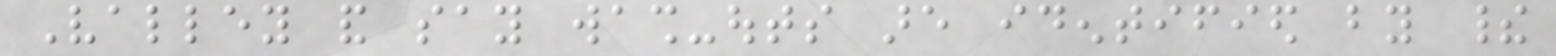Valley and say wash-outs are identified by their
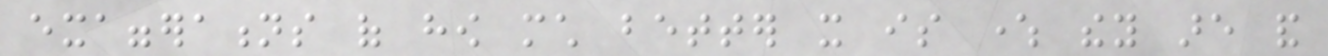exaggerations of how much better it is where they are and
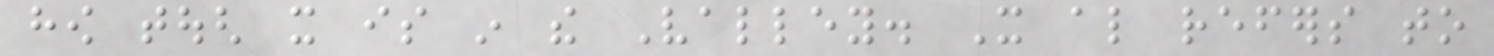how tough it is in the Valley. It also refers to
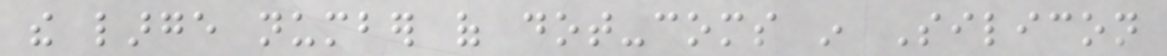the large number of dot-coms in Silicon
